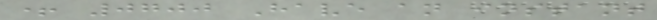+ 0700 Have an instant
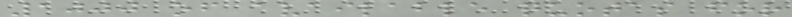1000 of available quotas for
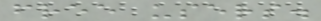free users.
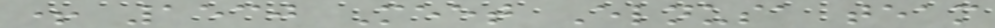+ 1530 Meet Elnusa team
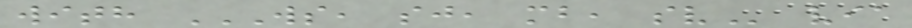with WS, SJ, MB, SV via
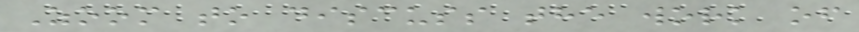Zoom to discuss the work of
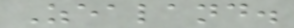Zealand.
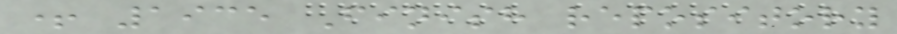+ 1935 Finish repository
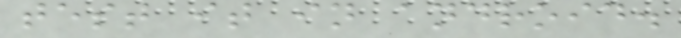test it in android.
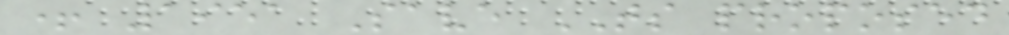+ 1951 Save TS proposed
